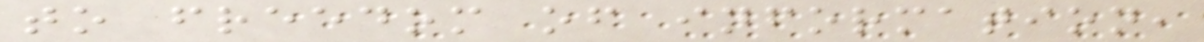to freedom of information,
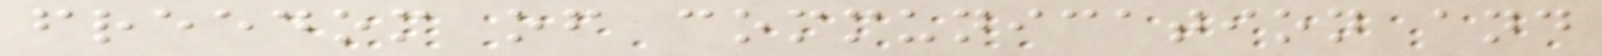freedom of communication and
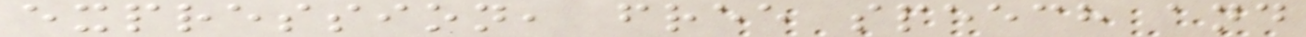expression, free speech and
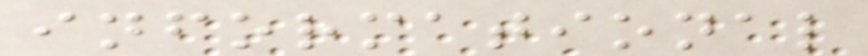informational
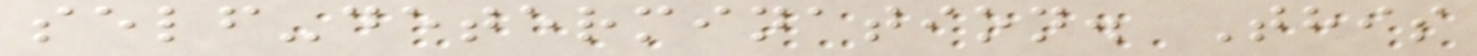self-determination. This
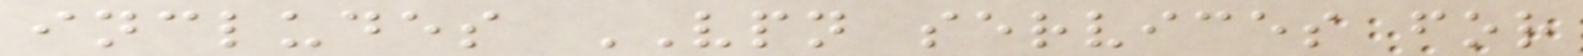includes VPN services for
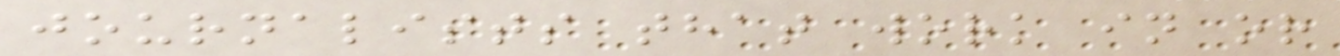journalists that work in or
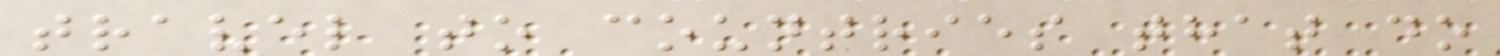travel to countries that do
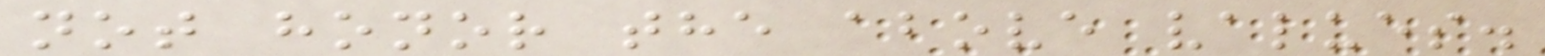not honor the above values.
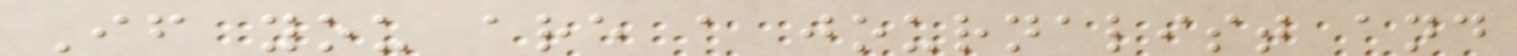If you are a journalist and
